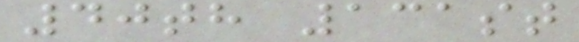40th 131st
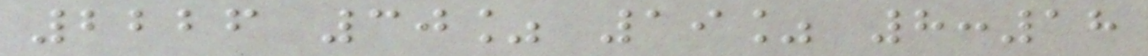2226 30% 19% 8:18
